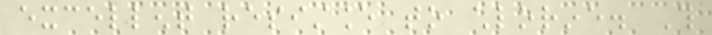excellent resistance to chlorine. This
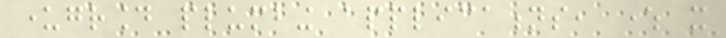underground plumbing applications, where it
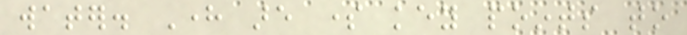water. Here are some key points to
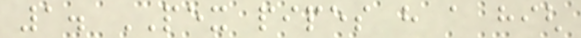1. PEX pipes have a high
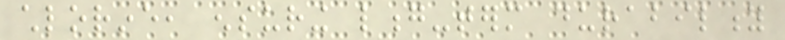chlorine, ensuring long-term durability
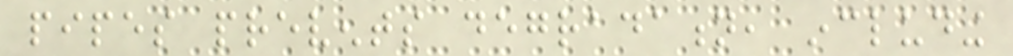pipes prevents degradation, including
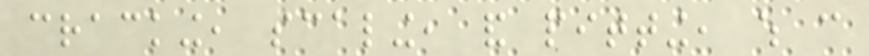cracking, scaling, and pitting, which can
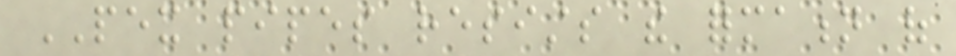PEX pipes resists the formation of
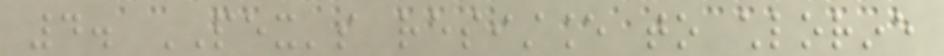4. PEX's resistance to chlorine
